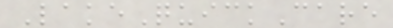LakeQuickCare
